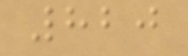820
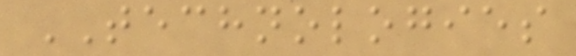TECHNOLOGIES
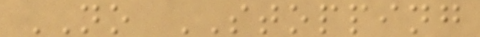NO STOPPING
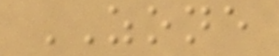ZONE
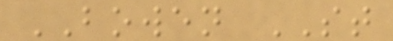BOWEN ST
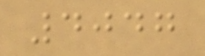4047
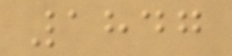1847
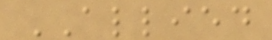ALLIED
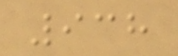938
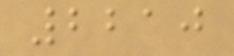2210
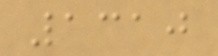1310
